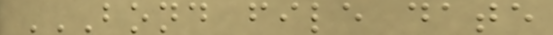BOND FILE DATE
